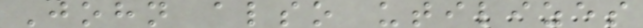John also utilizes
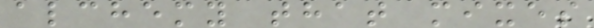alchemy that mixes
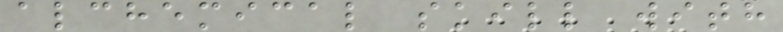alchemical skill with
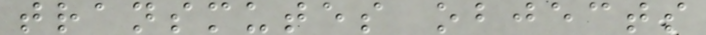transmutes objects
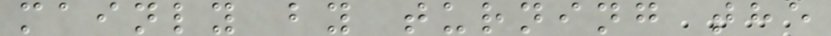mainly by turning the
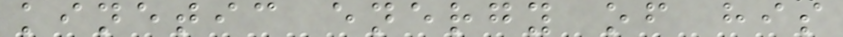kinetic energy of his
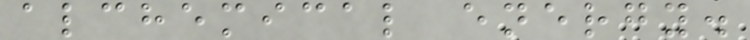alchemical energy.
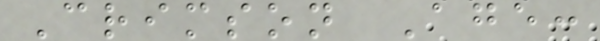Crimson Age:
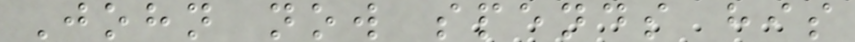John now spends his
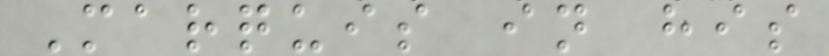Marquis in his
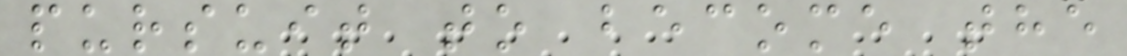pursuit to become the
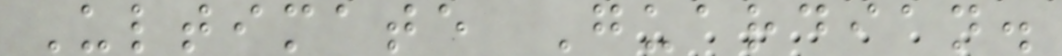Ultimate Guardian.
